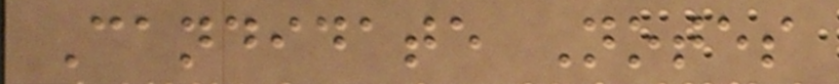Candidate Notes
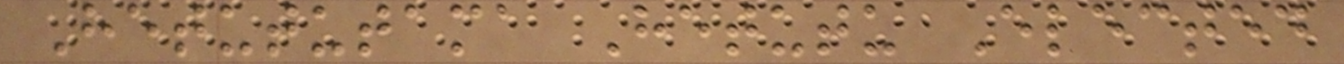Hetututama Hetutu Elected
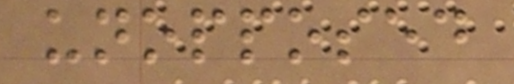unopposed
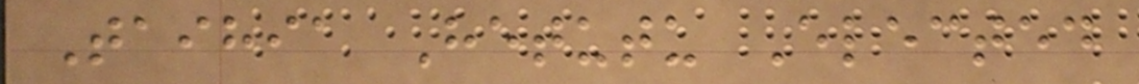Taihia Hetutu Elected
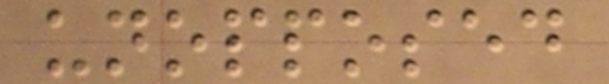unopposed
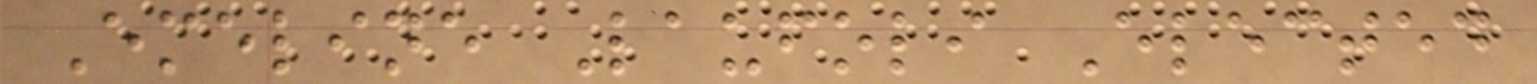Emeline Laufoli Elected
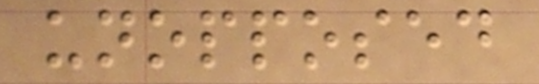unopposed
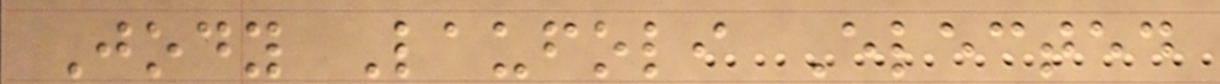Jody Laufoli Elected
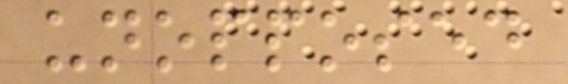unopposed
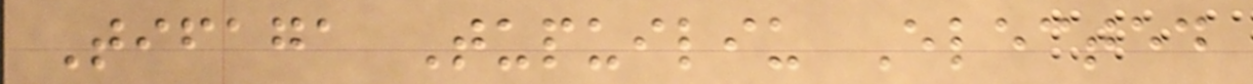Tifaga Tupuiliu Elected
